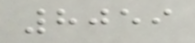8059
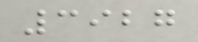3927
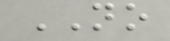NO
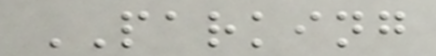PARKING
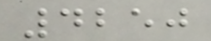4250
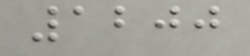1200
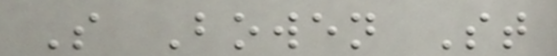S Bowen St
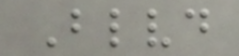Blvd
